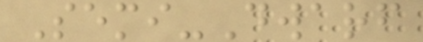Semi-Dwarf
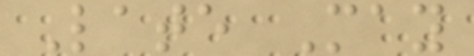Late May
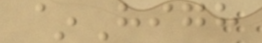~High
